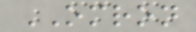OMRON
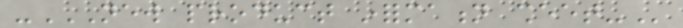-NEW PRODUCT INFORMATION SHEET-
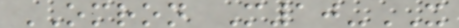OMRON M10-IT
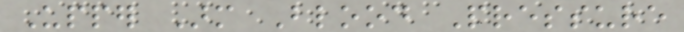Upper Arm Blood Pressure
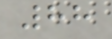88
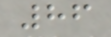86
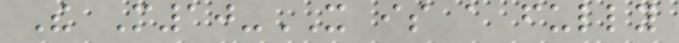The M10-IT is a fully
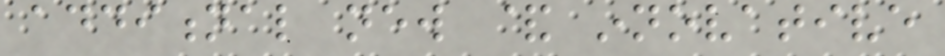additional new & innovative
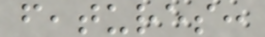features:
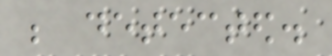be detected.
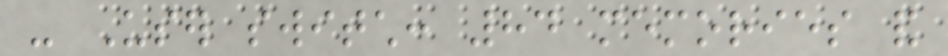- User switch: 84 memories and
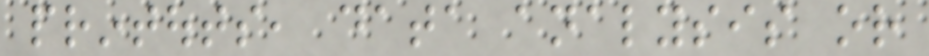printouts, data analysis or
